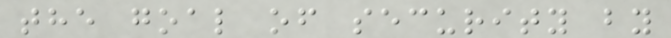the goal of security by
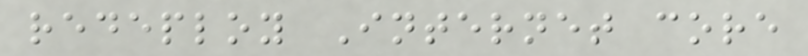redeploy Internet core
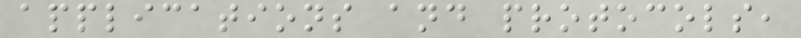applications and protocols,
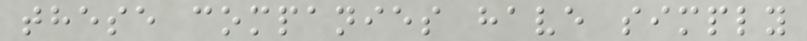these companies have simply
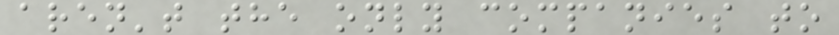aren't the only companies to
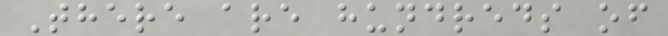There are hundreds of
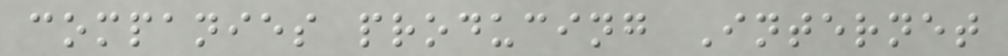companies producing Internet
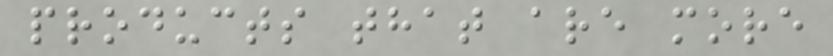products that are more
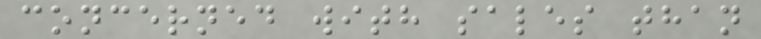concerned with sales than
